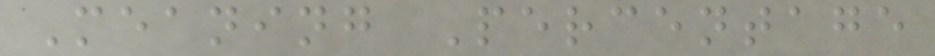Meaning Percentage
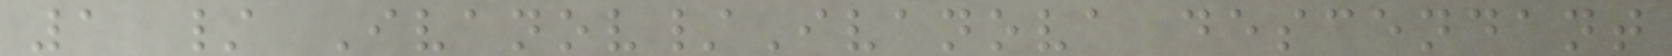1 / Ivanov/Ivanova descendant
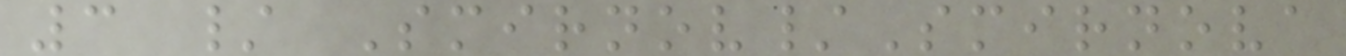3 / Smirnov/Smirnova
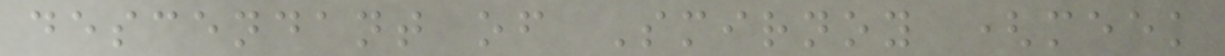descendant of Smirnoy (meek
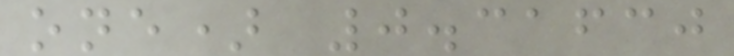one) 0.31630
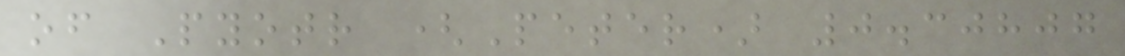of Pyotr (Peter) 0.30807
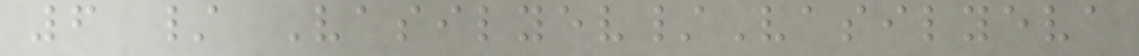6 / Vasilyev/Vasilyeva
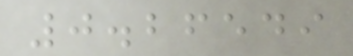0.26549
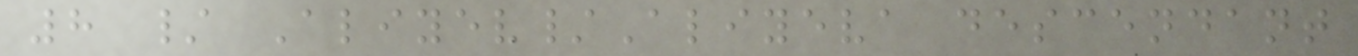8 / Aliyev/Aliyeva descendant
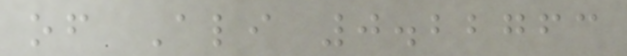of Ali 0.22763
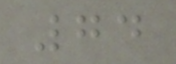74
